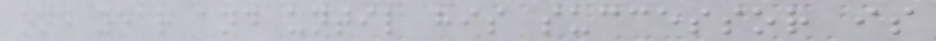one year and until his successor is
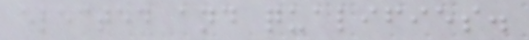elected and qualifies.
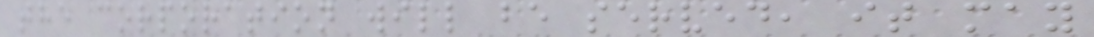the corporation will be served, it may
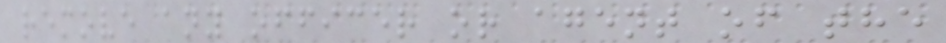remove any officer or agent of the
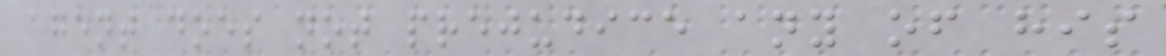agent does not prejudice any of his
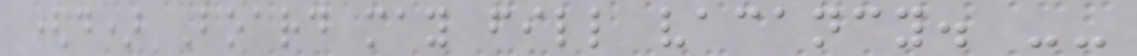(d) Board may fill vacancy. --
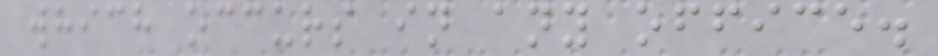which occurs in any office.
